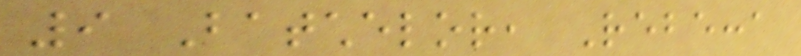9 Batchelor, Rebecca
